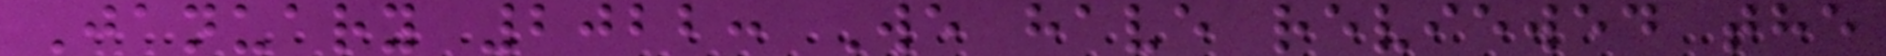January 2022: We have reviewed the
